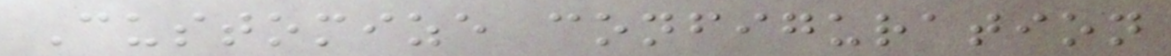Customize configuration
